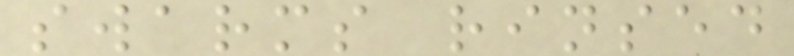swarms rinsed
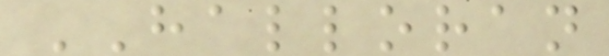HALLORAN
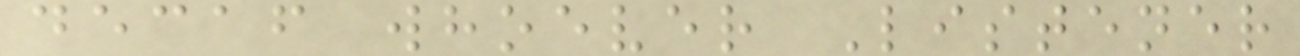decaf whoever Listener
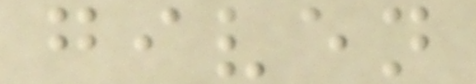given
